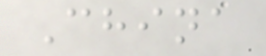China
